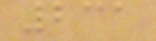231
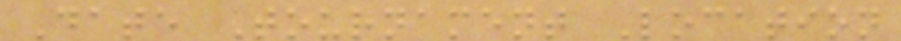Date Tournament Location
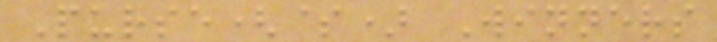Purse($) Winners
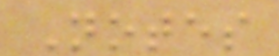Notes
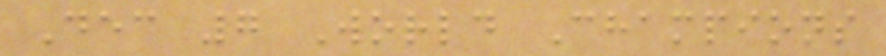Dec 7 World Champions
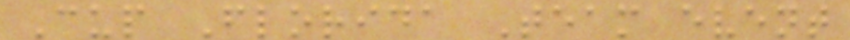Cup Florida Team event
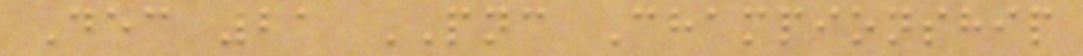Dec 21 PNC Championship
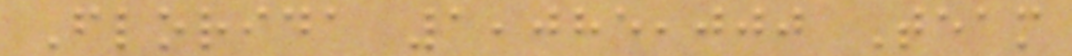Florida 1,085,000 Team
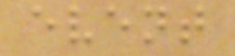event
